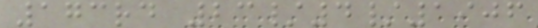173rd 23/4/1906
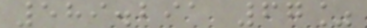589.291 67%
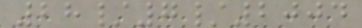28/7/2004
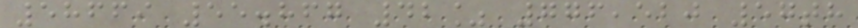58669 55.867 42% 776,520 57th
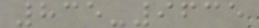835-9635
